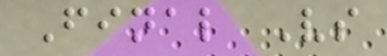Final Vs
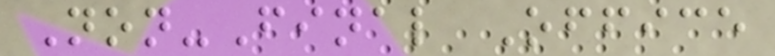Non-Final Office
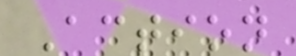Action
